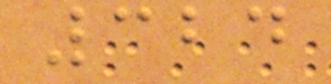324
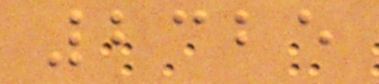2325
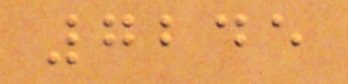7245
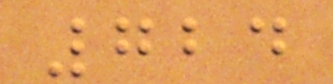724
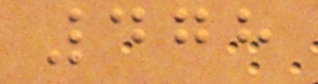478
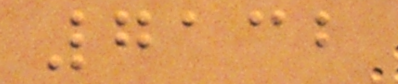7132
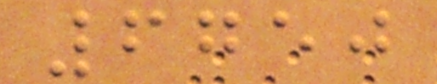6750
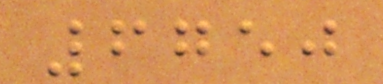6750
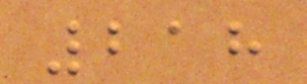218
